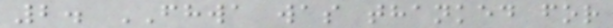2. FHWA was thanked for
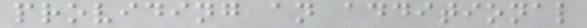providing an additional
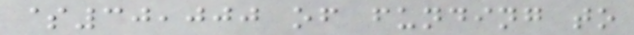$30,000 of funding to
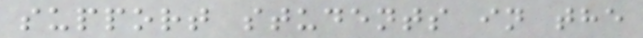support students in the
